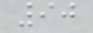90
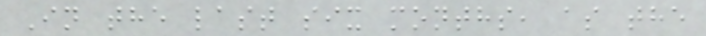In the last six months, as the
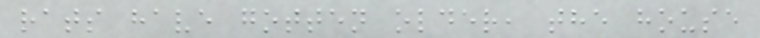rats have gotten older, the house
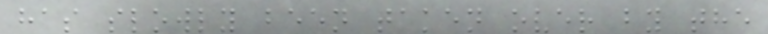has slowly been taken over by the
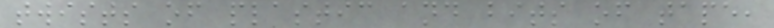twists of plastic and bits of tape,
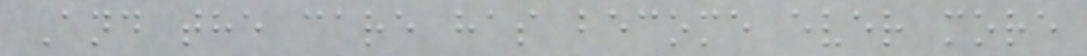And the care has become ever more
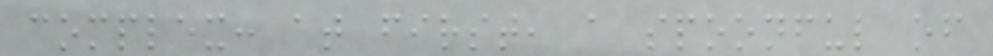complex: at first, a spoonful of
